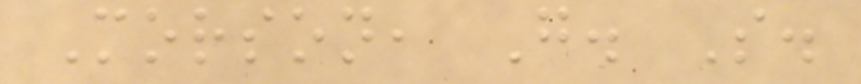Morson, G. S.
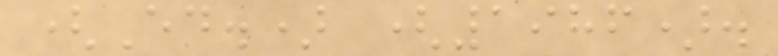(Ed.) (1986).
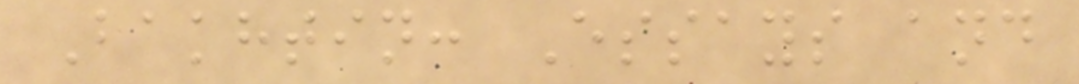Bakhtin: Essays and
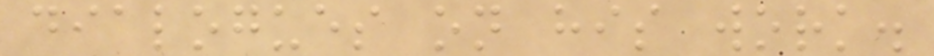dialogues on his work.
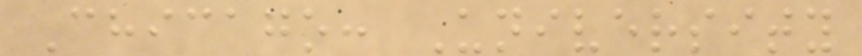Chicago: University
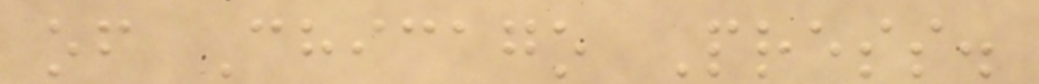of Chicago Press.
